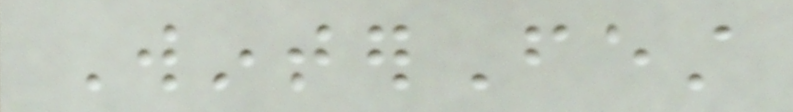WinterFest
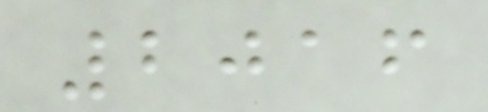2016
